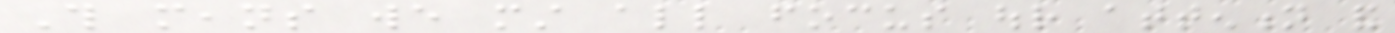This means we must all focus our attention and
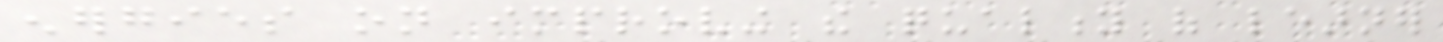energies on improving the quality of learner
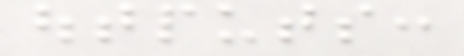outputs:
